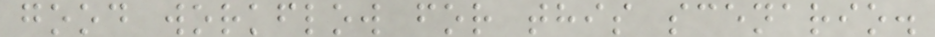good workflow for this scenario.
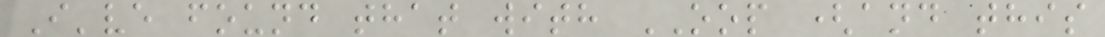I've found that with OOP (and this
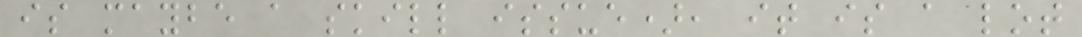is maybe a skill issue), it is a lot
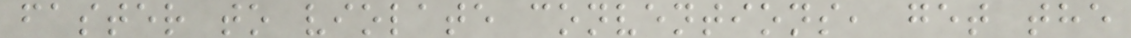faster to violate conventions, get the
